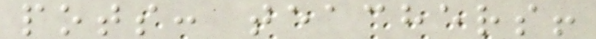pots: teachers!
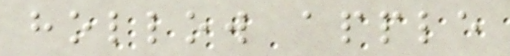hollow apple
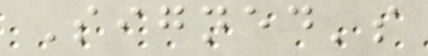Signed's
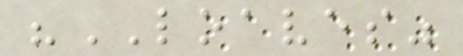"LOAVES"
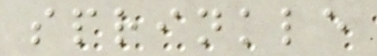sprinkle
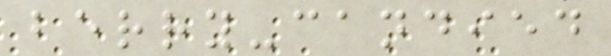berry-candied
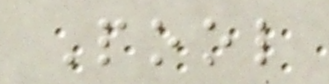Pool
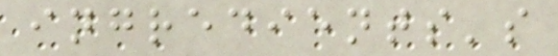ingredients's
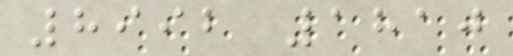8992 1810
